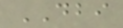DBI
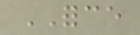FORCE
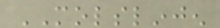MOLSLINJEN
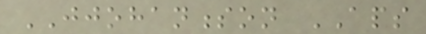JJOHANNESSON APS
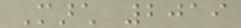March 2019
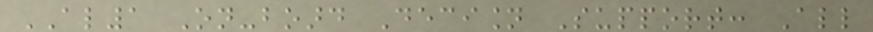AL1 On-board Decision Support: All
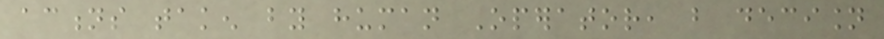actions taken by human Operator, but decision
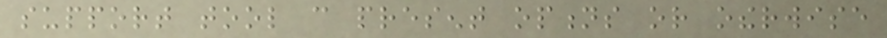support tool can present options or otherwise
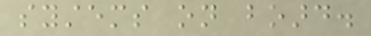systems on board.
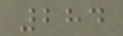284
